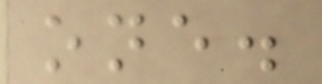one.
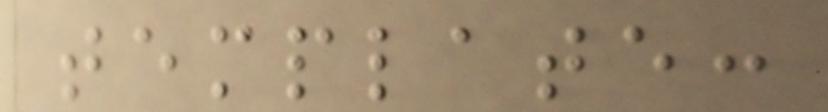template:
